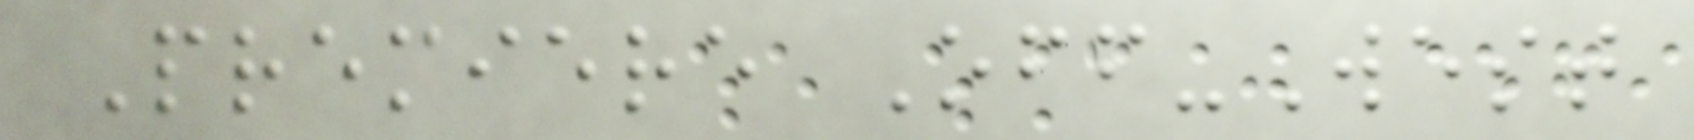Premiere Off-West
